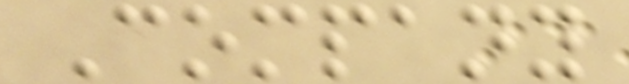Company
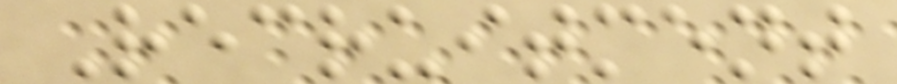Recruitment
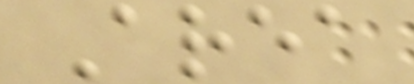Area
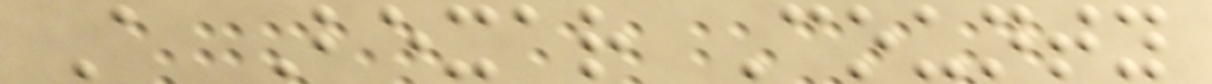A Bexar County
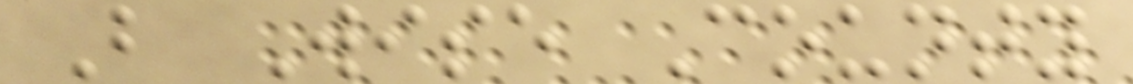B Wise County
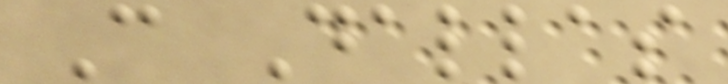C Dallas
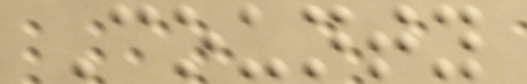County
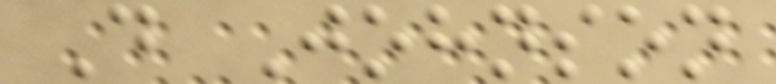D Johnson
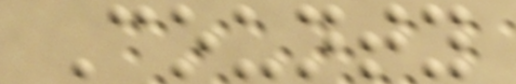County
